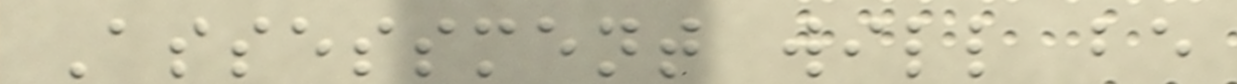Assessment will be
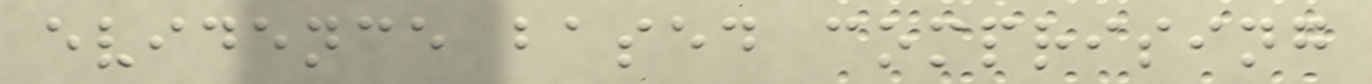evidence based comprising
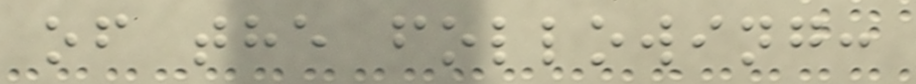of the following:
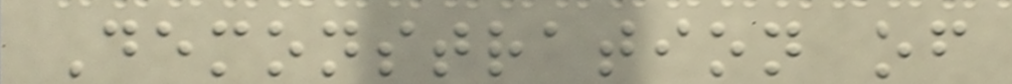Demonstration of
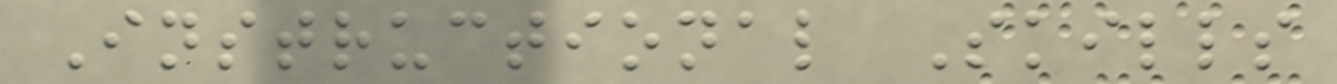Instructional Skills
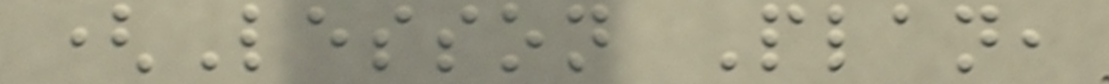(Lesson Plan,
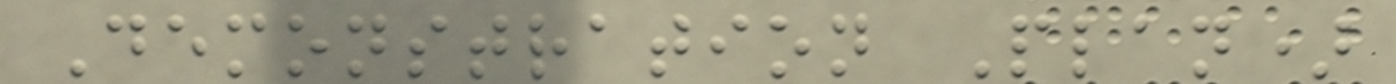Demonstration Plan)
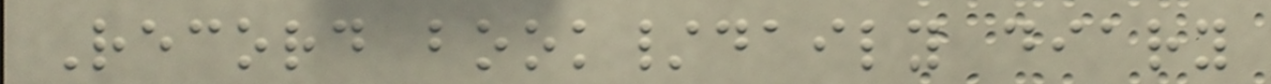Record book/daily diary
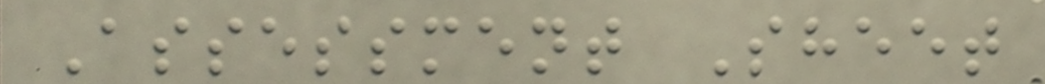Assessment Sheet
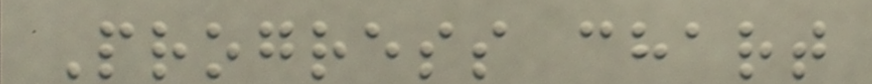Progress chart
